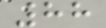88
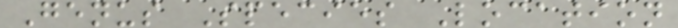Genus Species Location
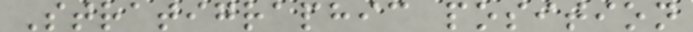Stratigraphic position
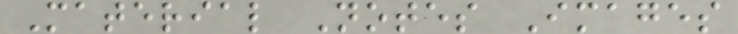Material Notes Images
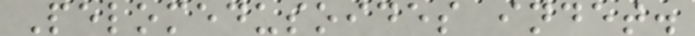Pelomedusoides indet.
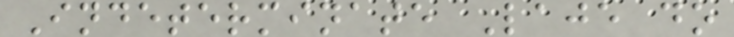Indeterminate Laje do
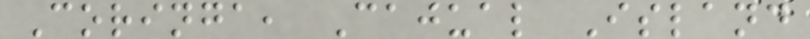Coringa, Cajual Island
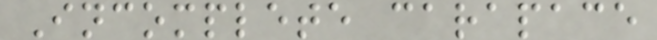Incomplete carapace
